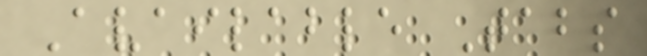Available Tabs
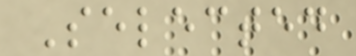Selected
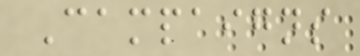Campaigns
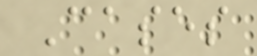Cases
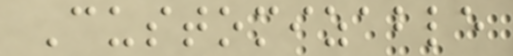Customizable
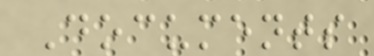Documents
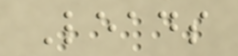Leads
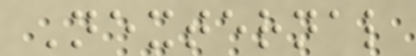Nexternal
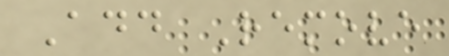Add Remove
